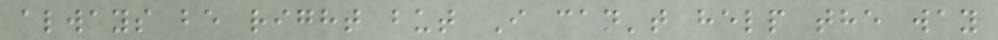always be right but I can't help the way
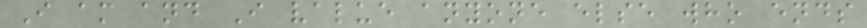I am and I value anyone else who ends
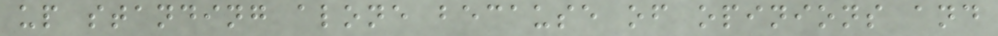up standing alone because of opinions and
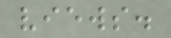views.
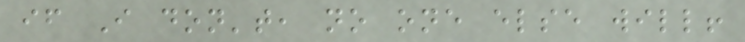if I don't, no one else will!
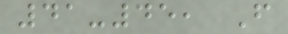41-45, F
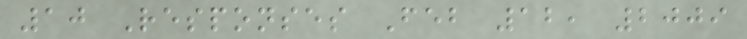10 Responses Feb 12, 2009
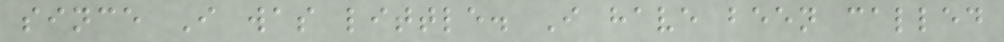since I was little. I have been called
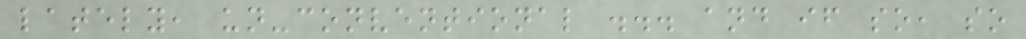lately, un-conventional ... and if so, so
